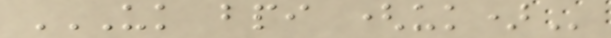UK BPI (UK)
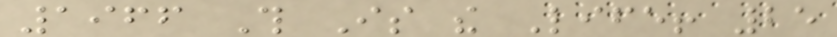1966 This Is the Life! 25
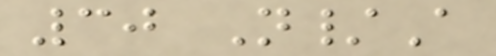30 N/A
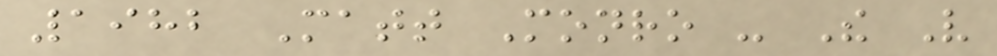1982 Matt Monro - The Very
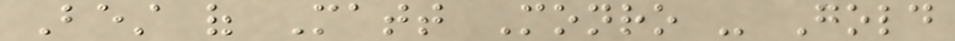Best of Matt Monro - Gold
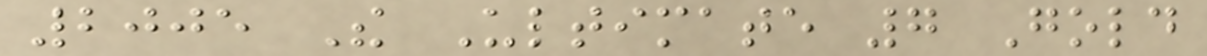2005 The Ultimate 7 Gold
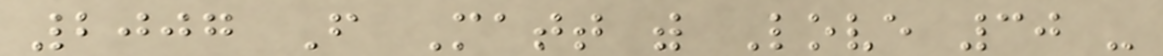2007 From Matt with Love 30 -
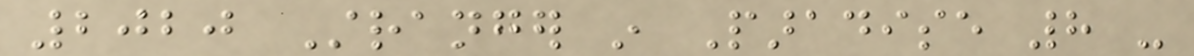2020 Stranger in Paradise 8 -
